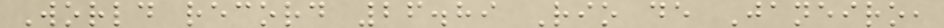World record 26.89 Rio de Janeiro,
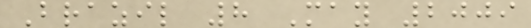Brazil 8 May 2009
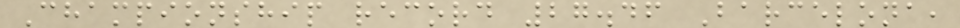Championship record 27.46 Barcelona,
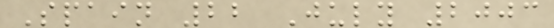Spain 22 July 2003
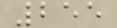255
